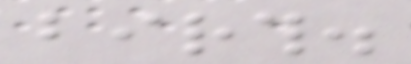birth.
